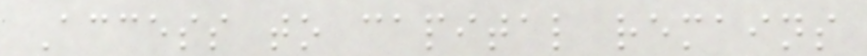Access to capital remains
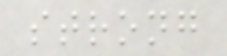strong
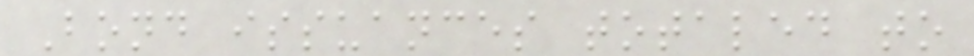Bond issuances totaled to
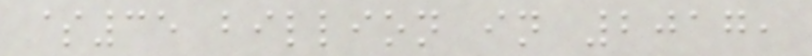$35 billion in 2017,
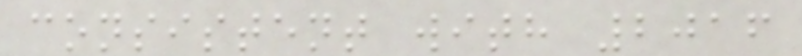consistent with 2016
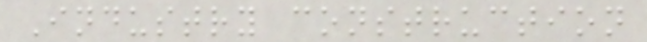Industry construction
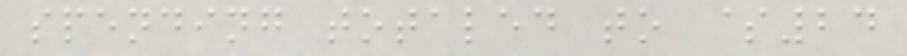spending totaled to $24
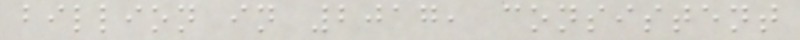billion in 2017, consistent
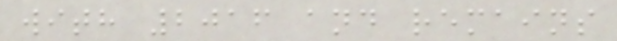with 2016 and remains
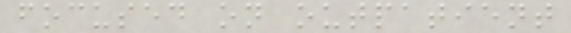focused on outpatient
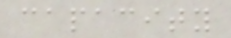capacity
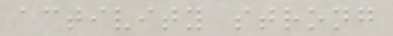activity strong
